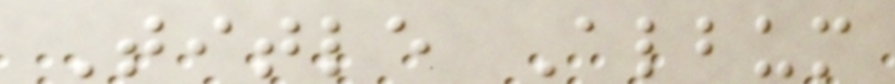Title Album
